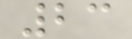23
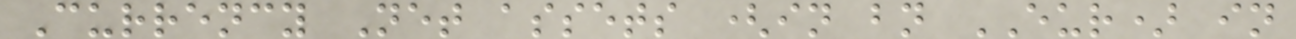Currency Net assets (in bn EUR) in
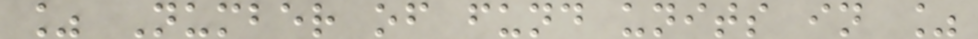% Number of fund units in %
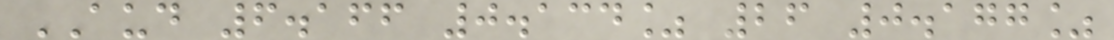AUD 6.166 0.134% 26 0.177%
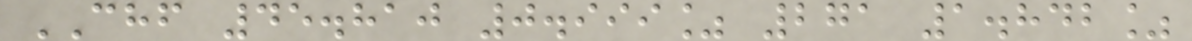CHF 45.810 0.999% 271 1.842%
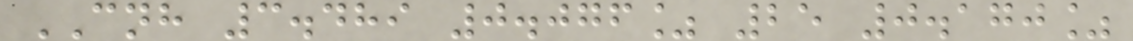CNH 3.489 0.076% 25 0.170%
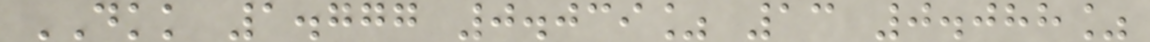DKK 1.777 0.039% 13 0.088%
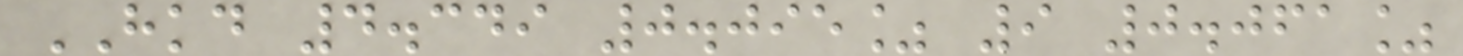HKD 4.349 0.095% 9 0.061%
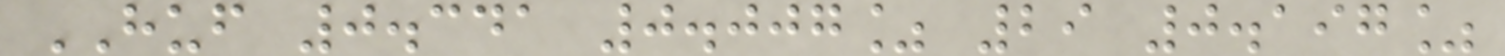HUF 0.341 0.007% 29 0.197%
